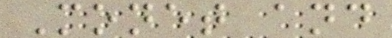Monet and
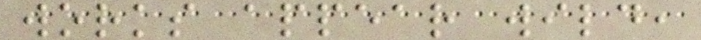works appear wild,
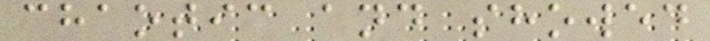chaotic and showed
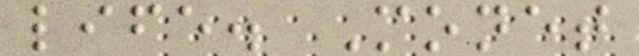life. Monet
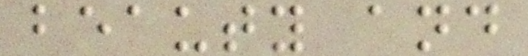beauty and
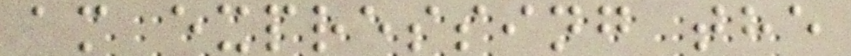am expressing the
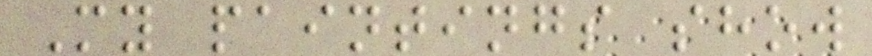My paintings show
